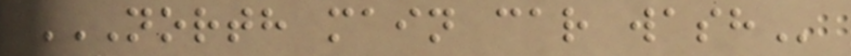NORTH MAIN CAR WASH
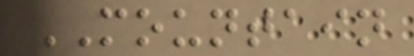MOUNTAIN
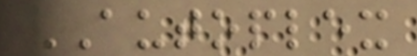AUTOPLEX
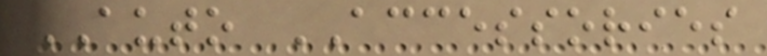AUTO ACCESSORIES
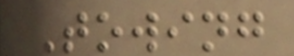Towing
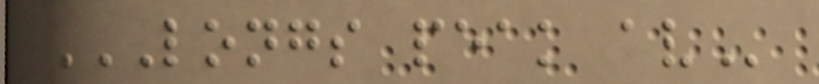LONGS PEAK AV
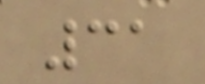31
